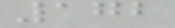172
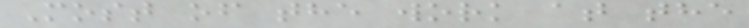Most of the work at the
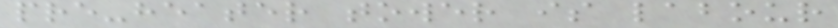pre-heater tower is labour
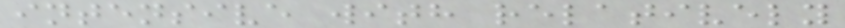intensive with relatively
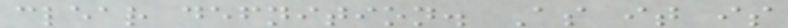clear defnition. As it is
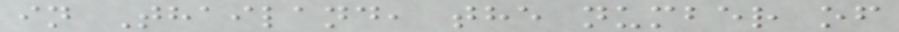in Thailand, the number of
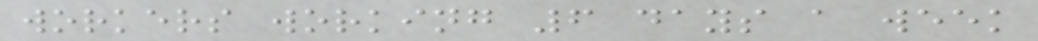workers working 6 days a week
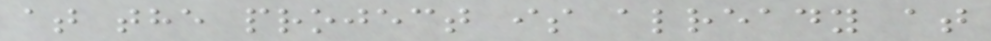at the project is already at
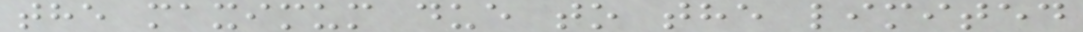the maximum due to the limited
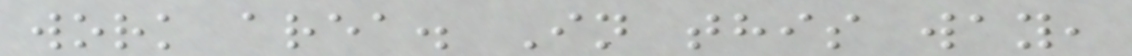work area. In this way,
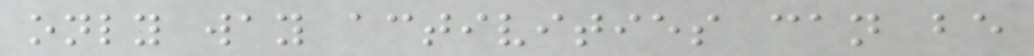only way activities can be
